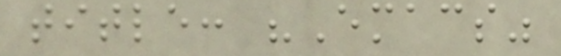title: "Emacs"
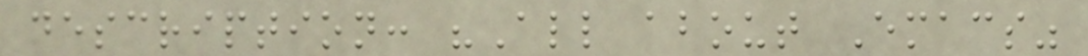description: "All about Emacs"
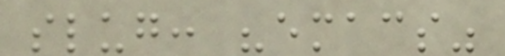slug: "emacs"
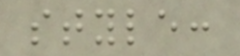style:
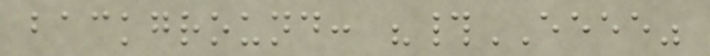background: "#EEEE"
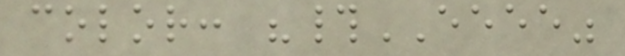color: "#EEEE"
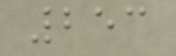253
